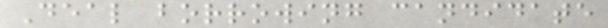Deal borrowing candidate
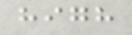high
